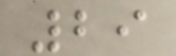29
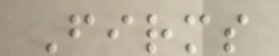Firms
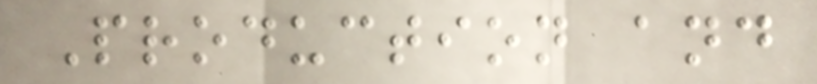Production and
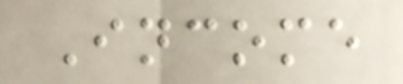Income
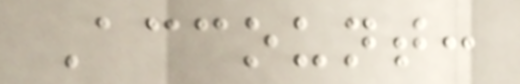Account:
